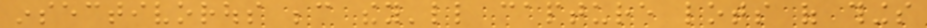insectivorous because they'll capture lots of things
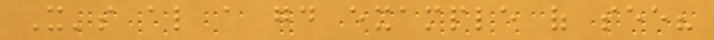It's also a good example of see?
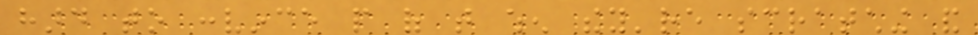hard to convince people of that when they're scratching and
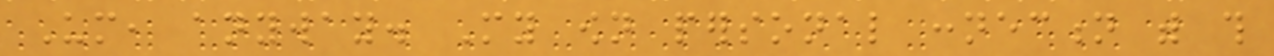Um, anyway. My own personal connection with this
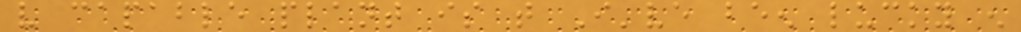very capable plant is that I've been lucky enough
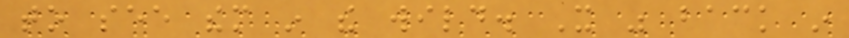to see them in the wild. It was back in
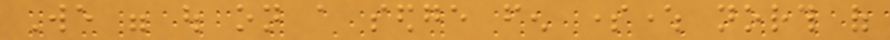We were out on a sedge fen somewhere north of
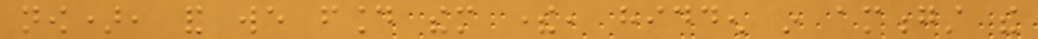now), and we found them there, hidden in amongst the
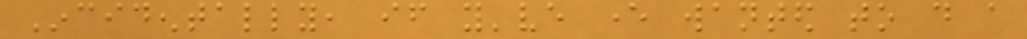Incidentally, if you've ever wanted to do a
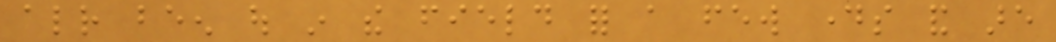already been out in the field for a few days and are
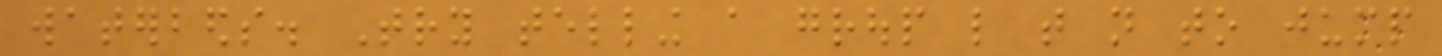waterbeds. Try telling a group like that not to jump
